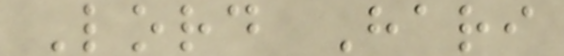Lord Hari
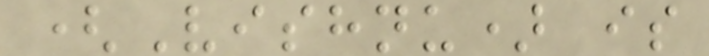(Vishnu) is
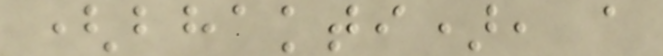(bhakti), a
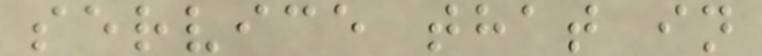service that in
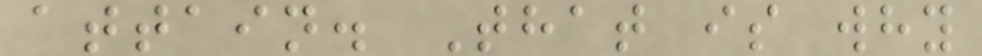attain. That is why
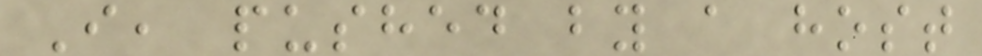I, pushed by a host
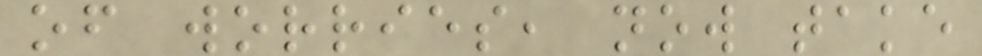of worries, now take
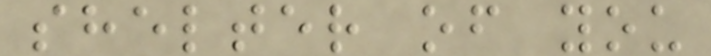shelter of you
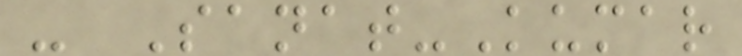- Sanat-Kumar
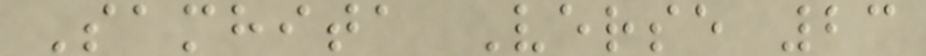Samhita Verse 23
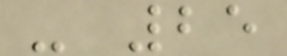- 25
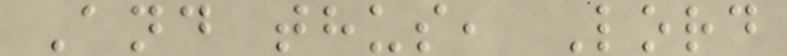And thus, Lord
